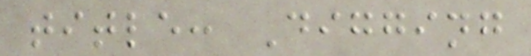title: Digging
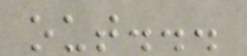out...
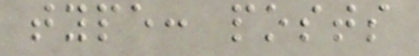type: posts
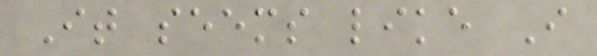It seems like I
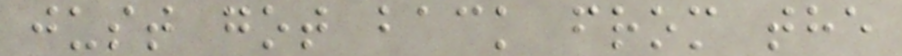just got back from the
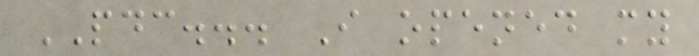PDC... I opened my
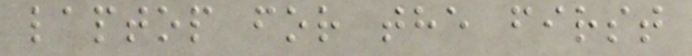laptop for the first
